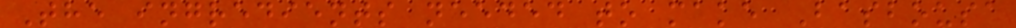The ingredients needed to make Basbousa
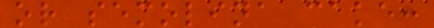or semolina cake:
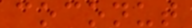coconut
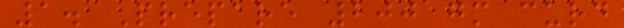1. Prepare 200 gm curd
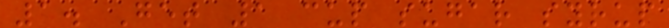1. Get 1 cup sugar syrup
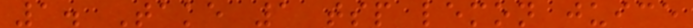1. Take 1 tsp lemon juice
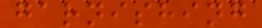garnishing
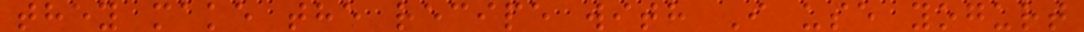they make the recipe with I use yogurt
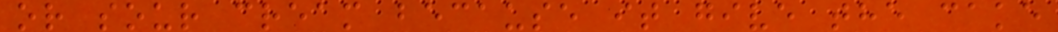or sour cream because it give the cake
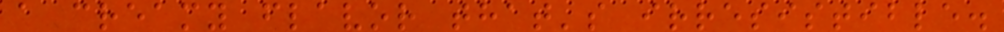a creamy flavor that's irresistible.
